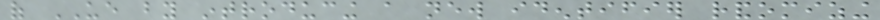of UE by introducing a new identifier randomizing
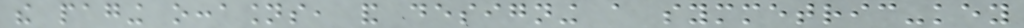the paging occasions, and designing a symmetric-key
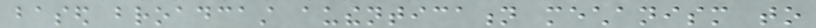based broadcast authentication mechanism to
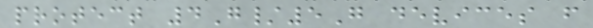protect 4G/5G devices from
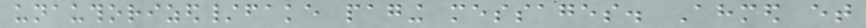unauthorized/fake paging messages. Ahmed et
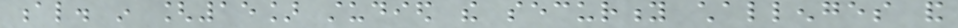al. in [15] studied the security challenges and
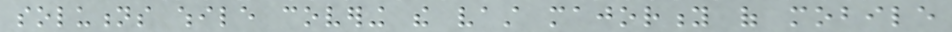solutions while covering the vast majority of mobile
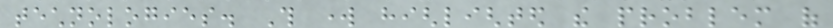technologies. This work highlighted the problem of
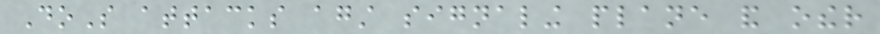DoS attacks against signaling plane and other
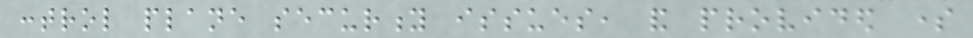control plane security issues, and provided some
